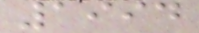1994
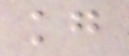kg
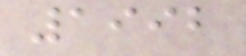1992
